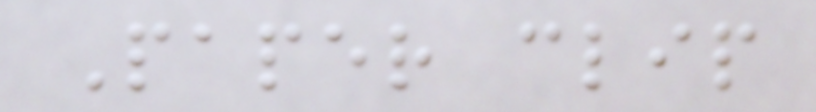Paper clip
